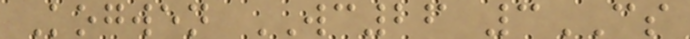Kogwen WC26 3CS
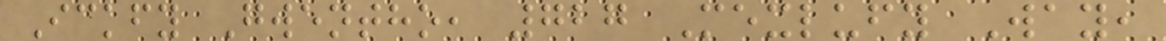Ickfy Gwentho, 727 Mexlufy Way,
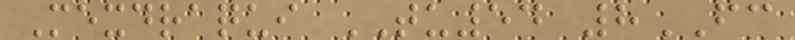Mexdraqui TU54 8FC
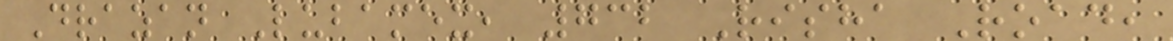Drazan Lubamex, 732 Risha Road,
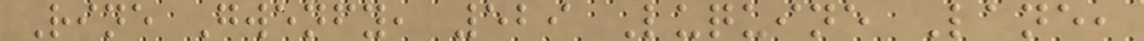Rine Gwenfy, 529 Luquine Lane,
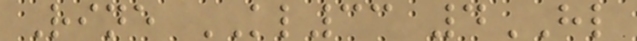Rine KL33 4HL
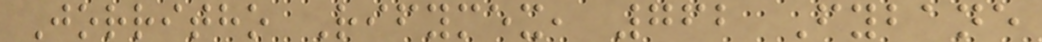Jorritho Rifymex, 762 Fybane
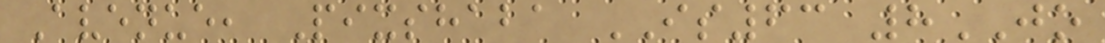Avenue, Pixshaba IS63 8JO
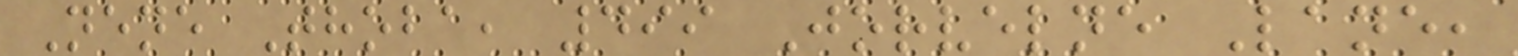Nene Thoba, 499 Jorvelne Lane,
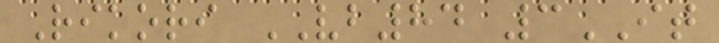Rikori VB84 3IT
